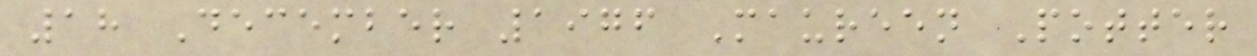18 December 1976 Maureen Potter
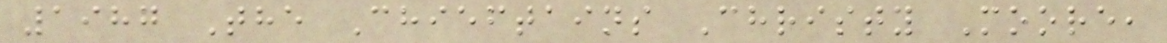1987 The Chieftains Christy Moore,
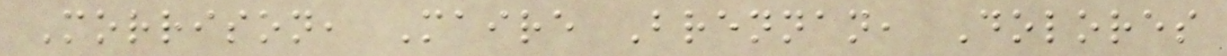Morrison, Maire Brennan, Dolores
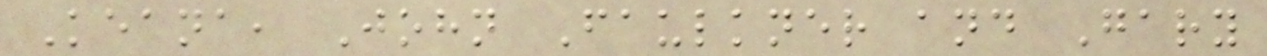Keana, John Faulkner and Gary
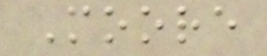Moore
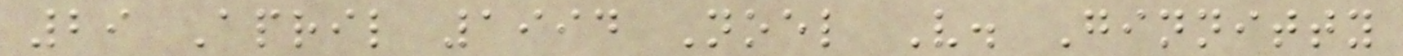29 April 1994 Noel V. Ginnitty
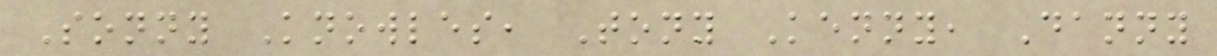Sonny Knowles, Tony Kenny, Danny
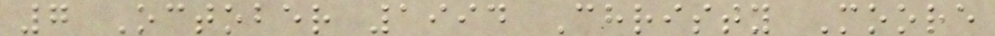7 October 1994 Christy Moore
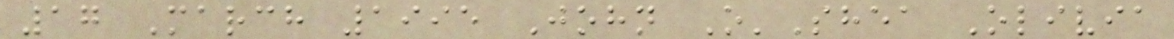17 March 1995 John O'Shea Olivia
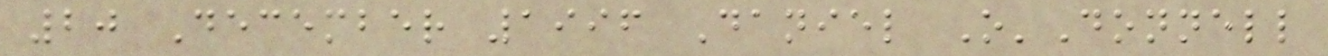20 December 1996 Daniel O'Donnell
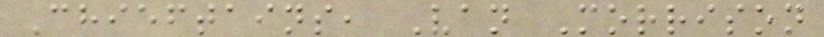Chieftains, Van Morrison
